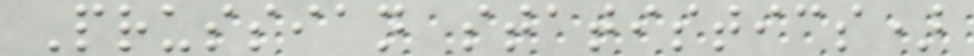Prussian statistics)
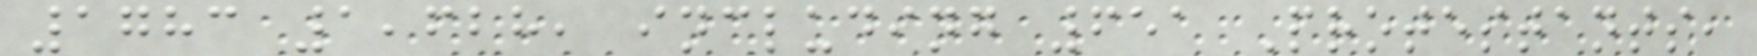1783 1,628, including 651 Protestants,
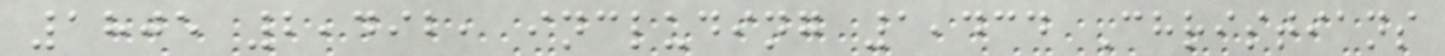1805 2,492, including 1,434 Christians
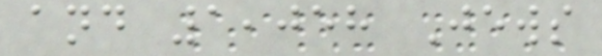and 1,058 Jews
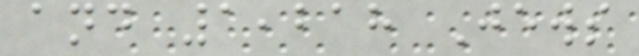and 1,218 Jews
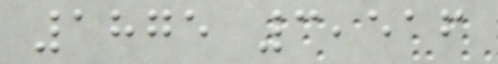1875 3,516
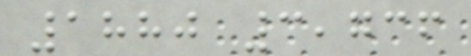1880 3,736
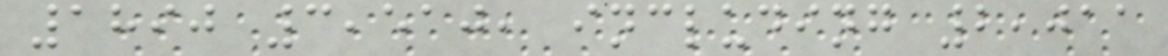1890 3,510, including 2,011
